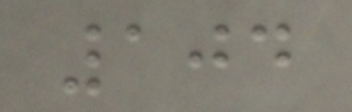104
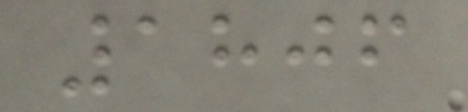1806
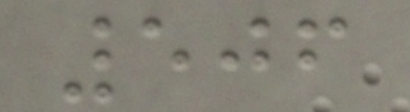506
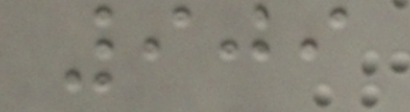909
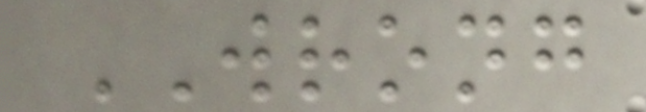WRONG
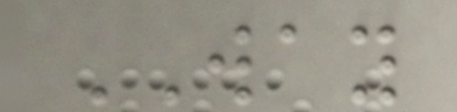WAY
